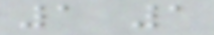1 1
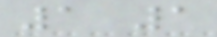1 1
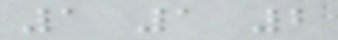1 1 2
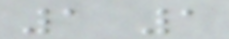1 1
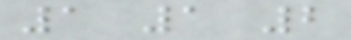1 1 2
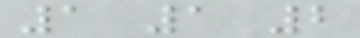1 1 2
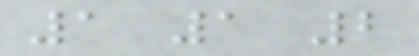1 1 2
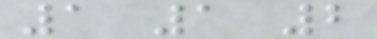1 1 2
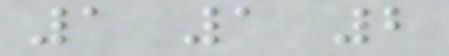1 1 2
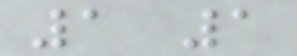1 1
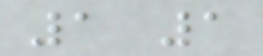1 1
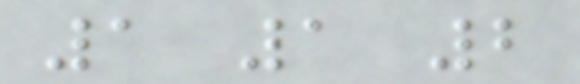1 1 2
